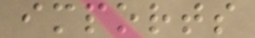imports
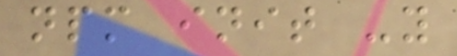npm init -y
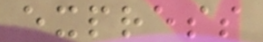express
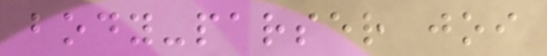body-parser joi
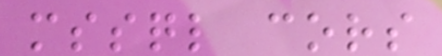mssql cors
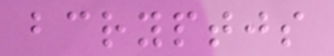bcryptjs
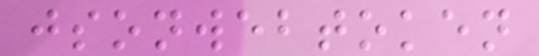jsonwebtoken
